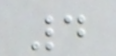4
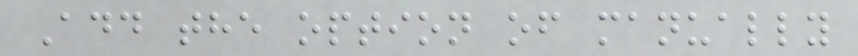Add the option of manually
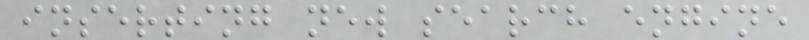inserting new search engine
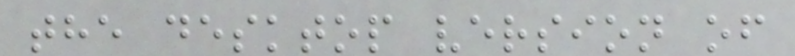the desktop version of
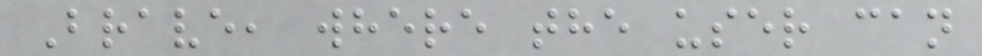Brave, where the user can
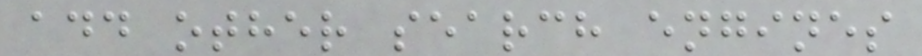add other search engines
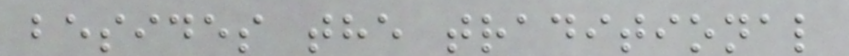besides the traditional
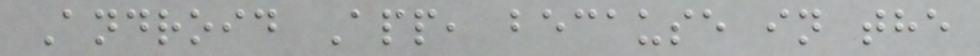Android App, because in the
